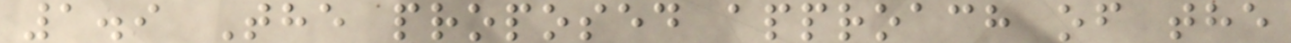1.9 The proposed approach of the
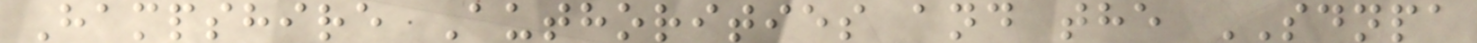Hampshire Authorities and the SDNPA
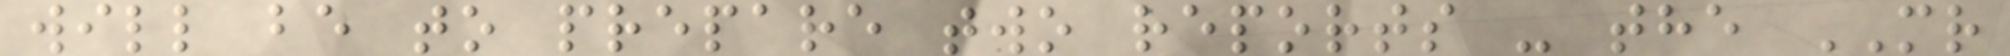will be to prepare two reports - the MR
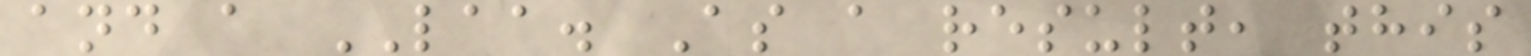and a LAA. As a result, this
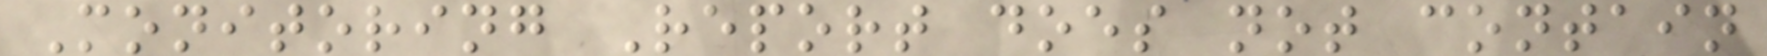Monitoring Report does not contain
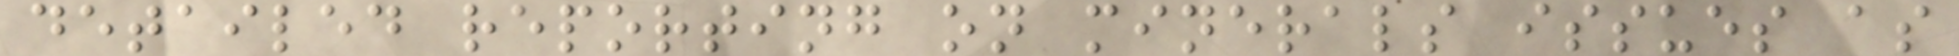detailed reporting on minerals issues as
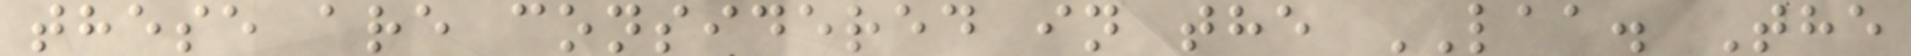these are considered in the LAA. The
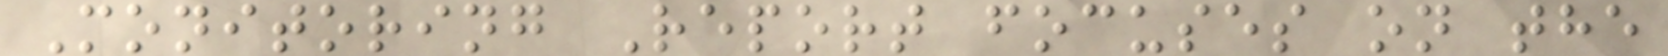Monitoring Report focuses on the
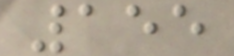155
